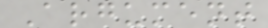Argument
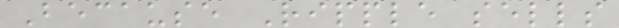Because Ripple sells
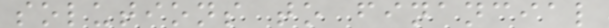solutions to financial
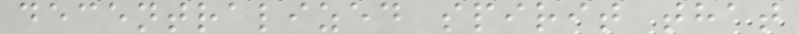decentralized spirit that
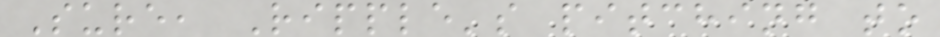Sure, Ripple's pitching to
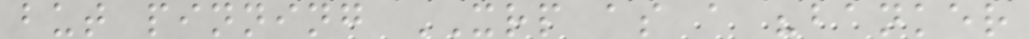but pinning XRP as a "banker
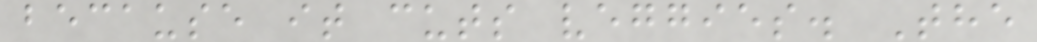because it cuts veggies. The
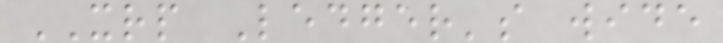XRP Ledger's wide
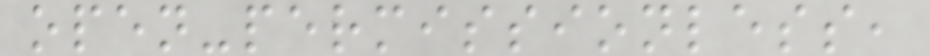open-permissionless,
